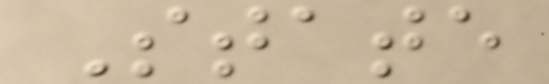State
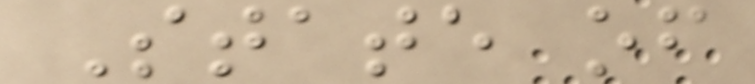State of
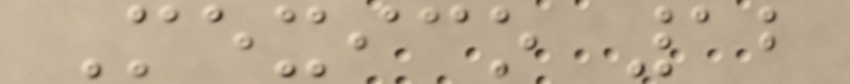Mexico 12
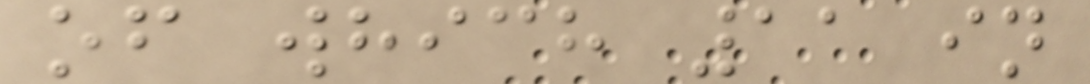of which 11 in
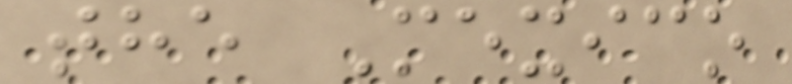the Mexico
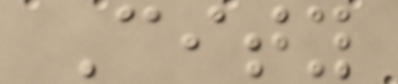City
